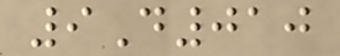9D010
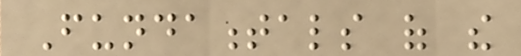Fundamentals of the
